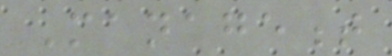Management
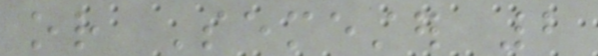or Semester 2
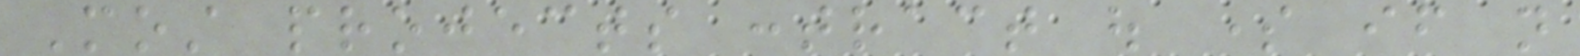Most projects contract out some if not
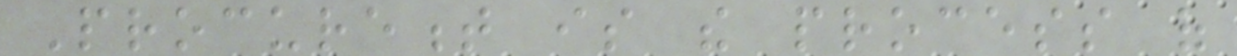Procurement is the process of
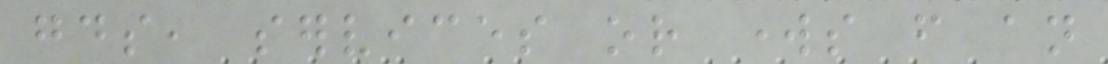goods, services or works from an
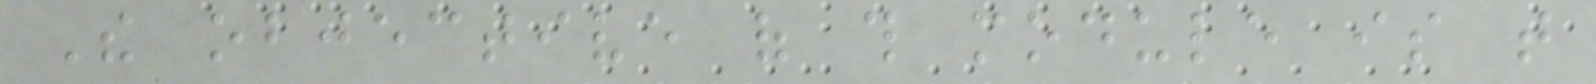The objective of this module is that
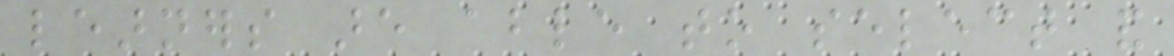learners are able to select and
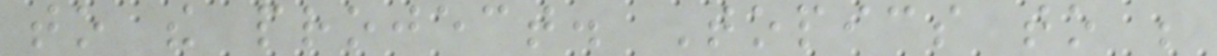to the project. Topics to be
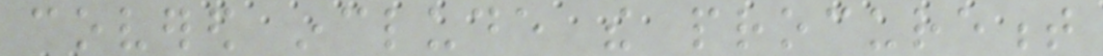covered include the procurement
